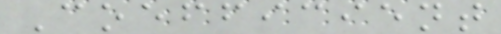Coefficient
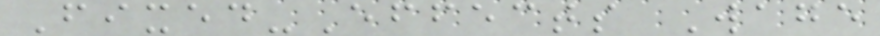Fixed-Effects Wage
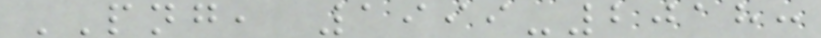PNG, 1999-2018:
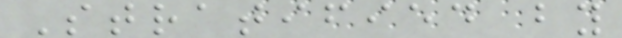Stratified by
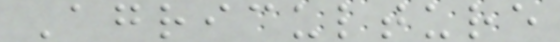Agriculture
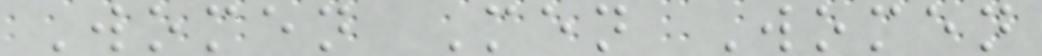Women Men Women
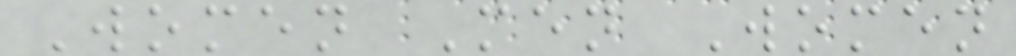Women Men Women
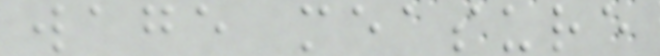wage measure
